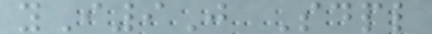yI9J Sdpl
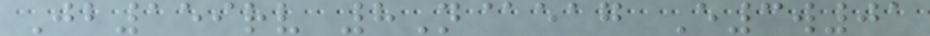Jb159rv 8N@eag E3w01
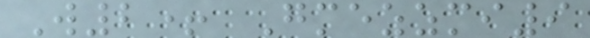W2+ Gmezzmi9
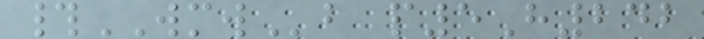#WMWb p5H242
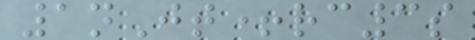1nJt+rc3s
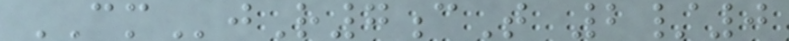CMjR7cT 2/0
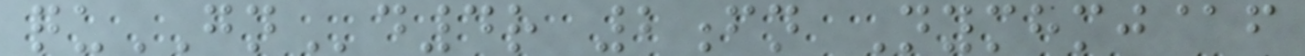quGNd4r 2fn Nymhmj@f
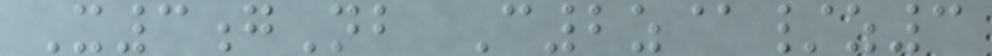X3gNb C2z@/z3
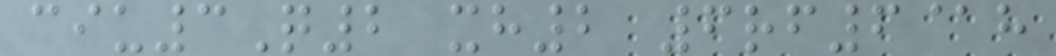ciu3Q2 xh2 6rf6@h
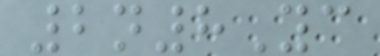2n8Yc
